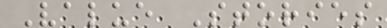Value Stories
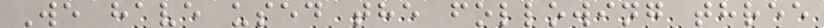We have used the following three
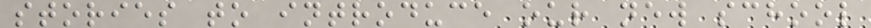stories to introduce our new school
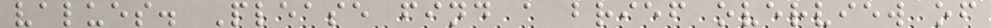values. Please find a brief overview of
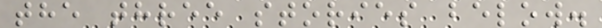the three stories below.
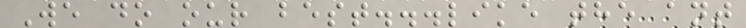We do our best...like the ant
